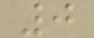0
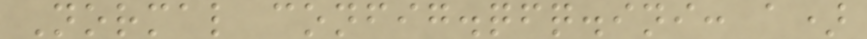Normal config.qfq.ini: a)
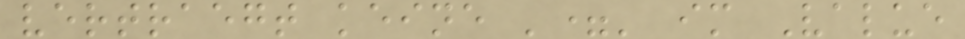vertraegt keine '=' im Value
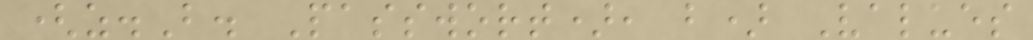(z.B. Passwort), b) Values
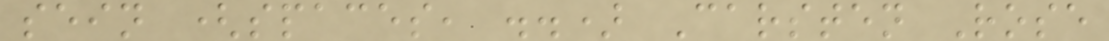sein (spaces, ..) Carsten Rose
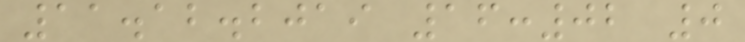11.12.2019 16:02 0
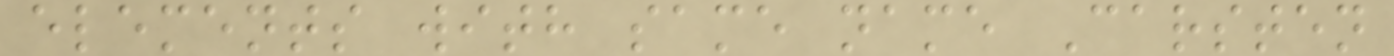elements with same name Carsten
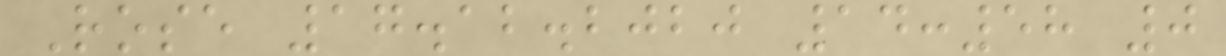Rose 17.12.2020 14:58 0
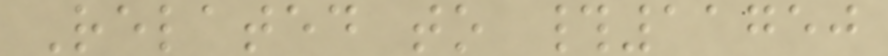Related to #11750
